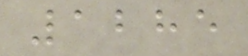1285
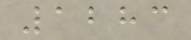1283
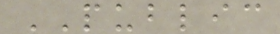PUBLIC
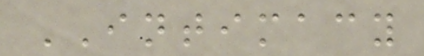INTIMACY
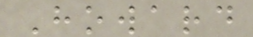Howard
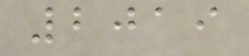2019
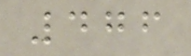476
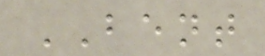BENT
